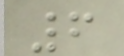6
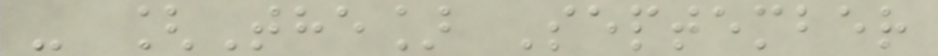- [The] September
